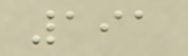191
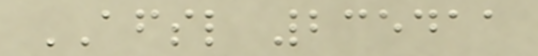AFSL 235411
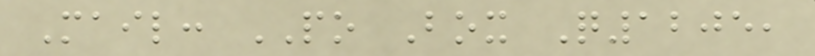Mail: PO Box Q1205,
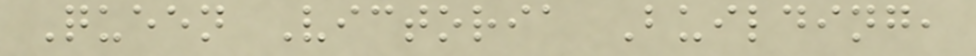Queen Victoria Building,
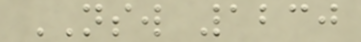NSW 1230
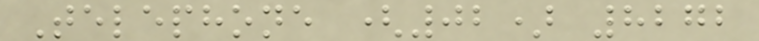Telephone (02) 8272
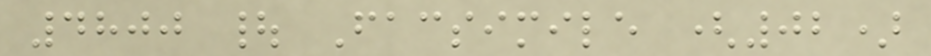4800 | Facsimile (02)
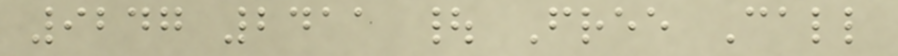9247 2411 | Free Call
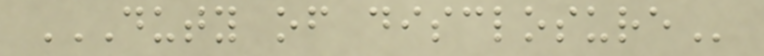DUTY OF DISCLOSURE
